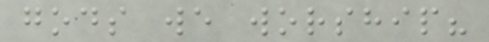gods we worship?
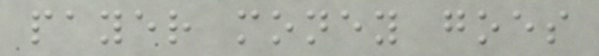payer money goes
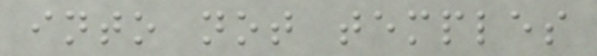into not temples
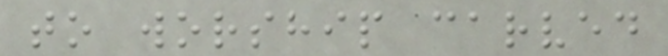to worship carved
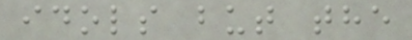idols but the
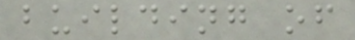building of
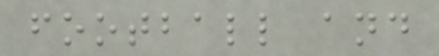football and
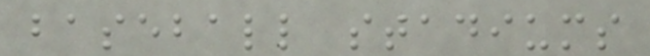baseball stadiums
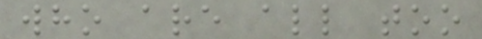who are all too
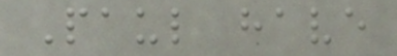Paul have
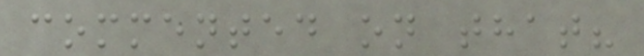commented on that?
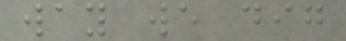way we dig
